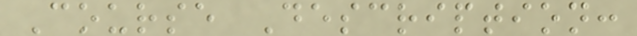Course Description:
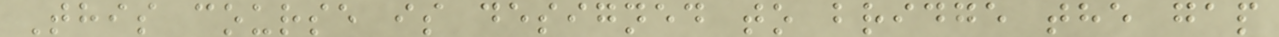This course is designed to bridge the gap
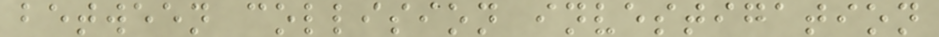between collision investigation
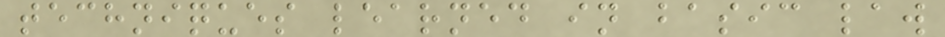techniques learned in basic law
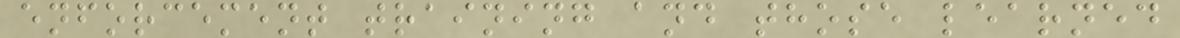enforcement training and those learned
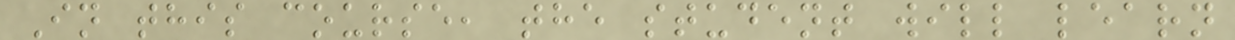In this course, the student will learn
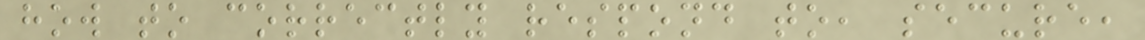how to correctly respond to, secure,
